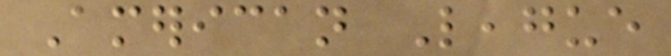American League
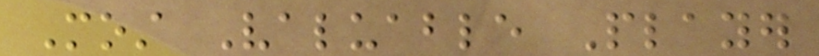Most Valuable Player
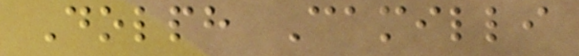Dolph Camilli
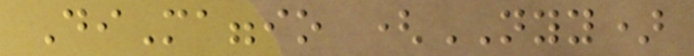DiMaggio (NYY)
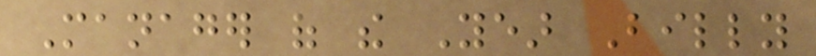Manager of the Year Billy
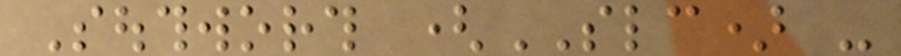Southworth (SLC) -
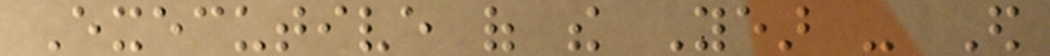Executive of the Year - Ed
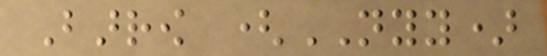Barrow (NYY)
